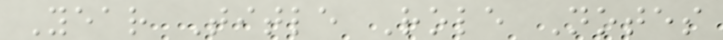Year Title Role Notes
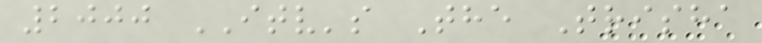2000 ITV's The Trisha
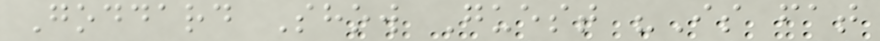Goddard Show Guest "Is fat
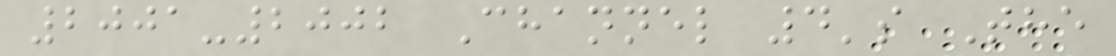2001-2002 Channel 4's The
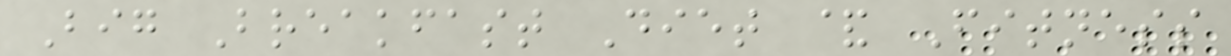Big Breakfast Diet & Fitness
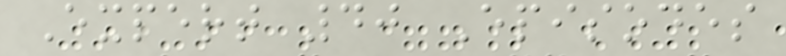Expert 40 Episodes
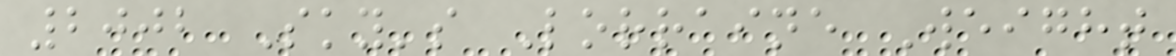2002 Sky's Lorraine Weight
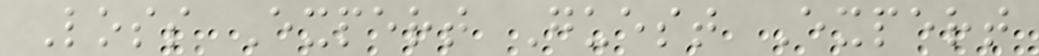Loss Expert Guest Expert
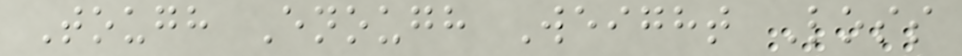Tough Enough Weight Loss
